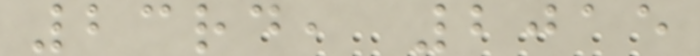23rd, 2015
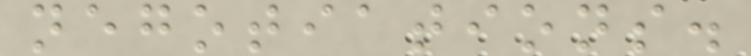negotiations.
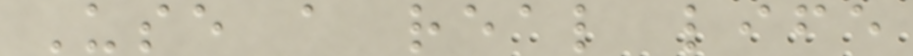Use a real life
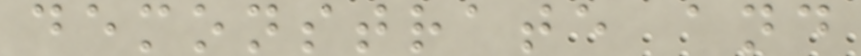demonstrate and
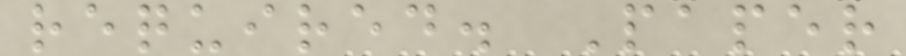required. Paper
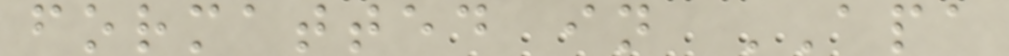formatted in APA
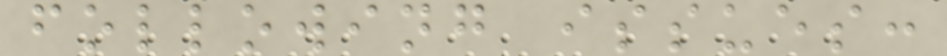following issues:
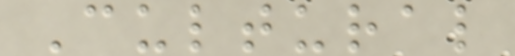Cultural
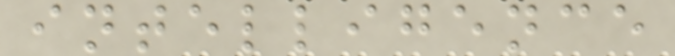intelligence
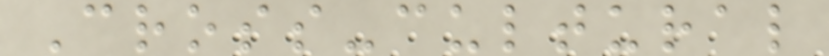Cross-cultural
